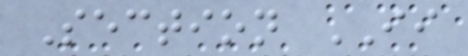Section II
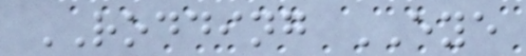RODDING EYE
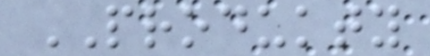PRODUKTY
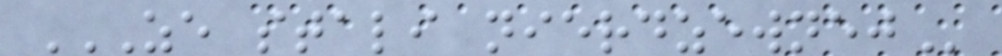ZE STALI NIERDZEWNEJ
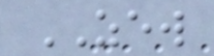ZEW
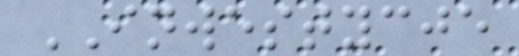INWESTYCJE
